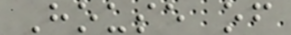House of
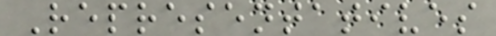Representatives
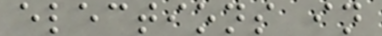elections in
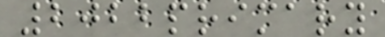2022primary
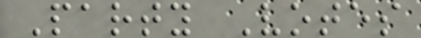Party Votes
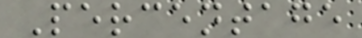Percentage
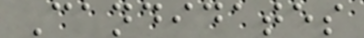Candidates
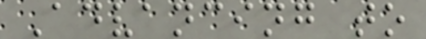Advancing to
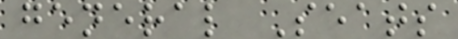general Seats
